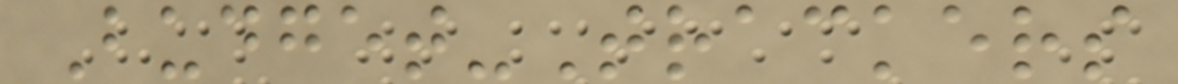Budget-Trackers
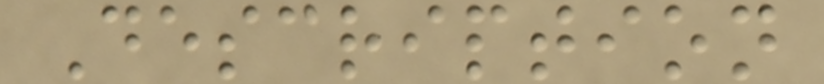Description
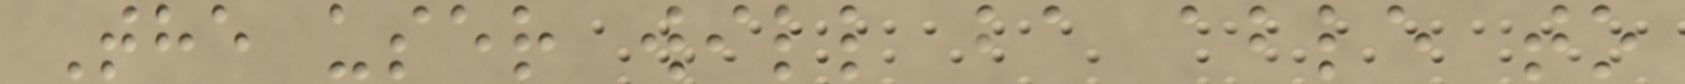The user will ba able to
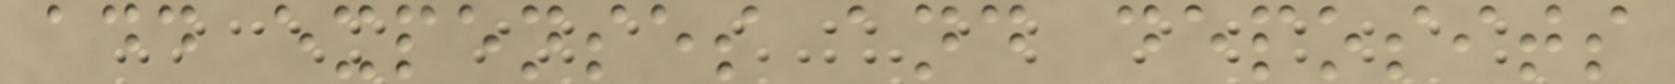add expenses and deposits
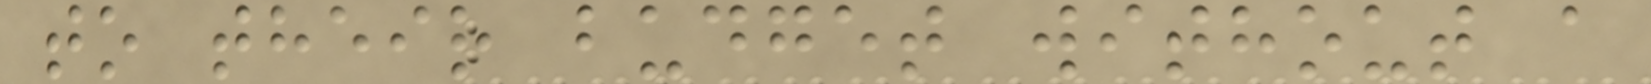to their budget without a
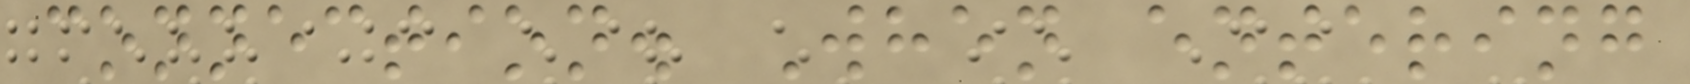connection. When entering
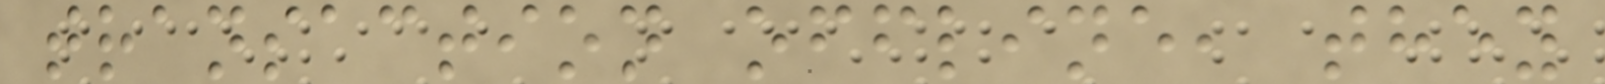transaction offline, they
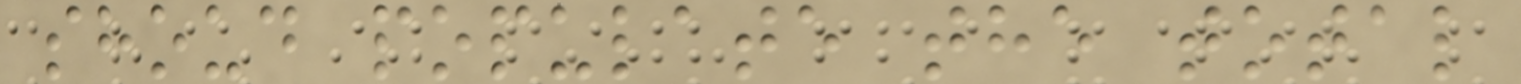shoud populate the total
